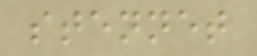stennet
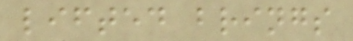lifted brings
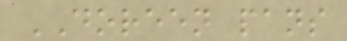DOREEN pans
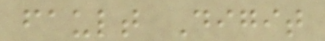fault Digit
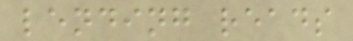lending reads
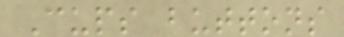Cups buttons
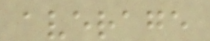average
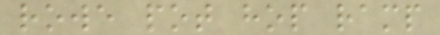rowe pot hop ramp
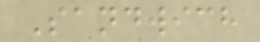Sandwich
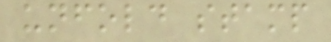unfold stamp
